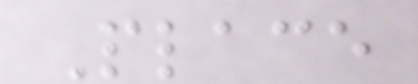Place
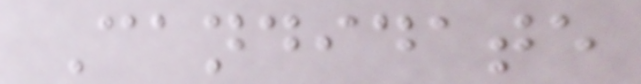Candidate
